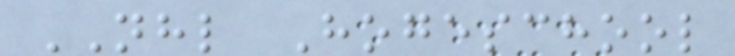NHL Hogeschool
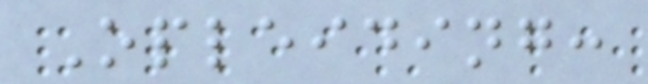Opleiding:
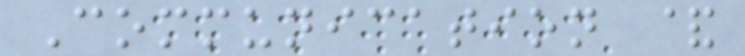Communication &
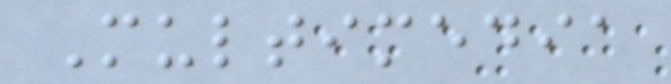Multimedia
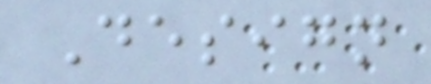Design
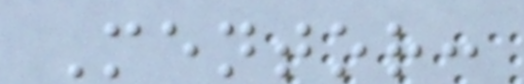Mentor:
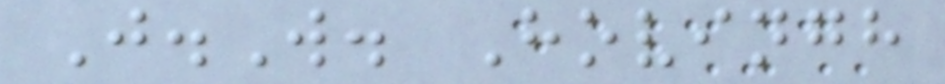J.W. Hovingh
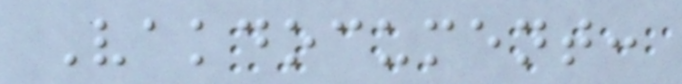Vakdocument:
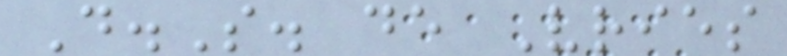D.S. de Vries
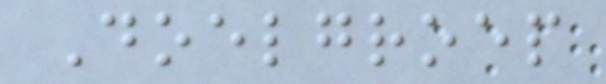Doelgroep
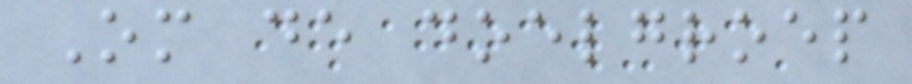Om de doelgroep
